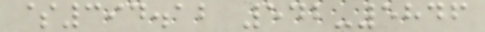$394.12 542-5846
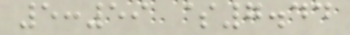5:59 $7.44
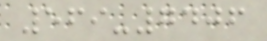569-7406
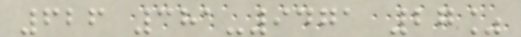626 381-9471 27%
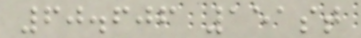60.606 151st
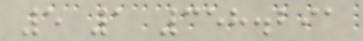5 1 358.291
